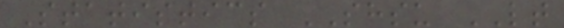Statistics SHSU LT
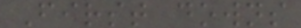First downs
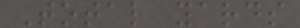Total yards
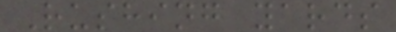Rushing yards
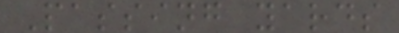Passing yards
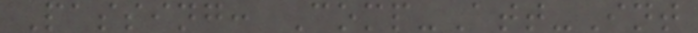Passing: Comp-Att-Int
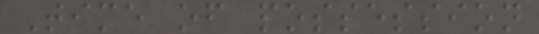Time of possession
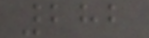282
